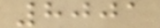8001
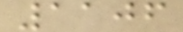1106
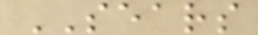SEARS
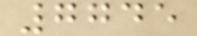7745
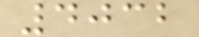4032
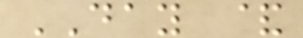DAY &
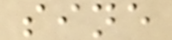sine
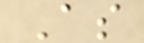As
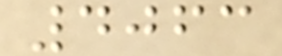4063
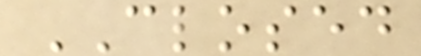CLOSED
